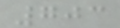703
